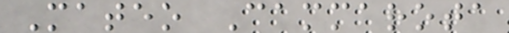Mateo Cammarota
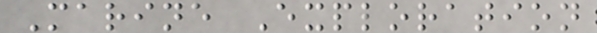Marine Exploration
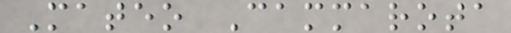Mateo Cammarota
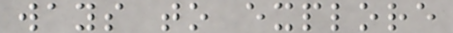ways to explore
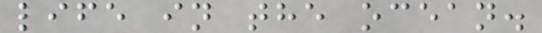life in the ocean.
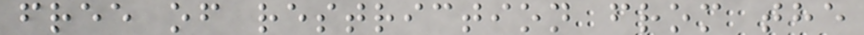free of restriction from the
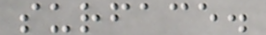surface.
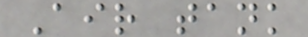Air tank
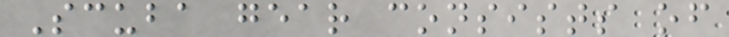Scuba gear consists of
